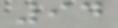94
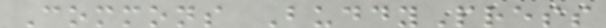Commons BuddyPress
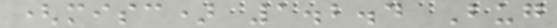(misc) 1.2.4 Bug
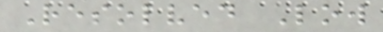Resolved Low
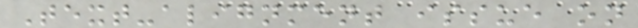Text-alignment issue on
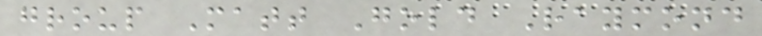group Matt Gold Raymond
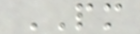PM
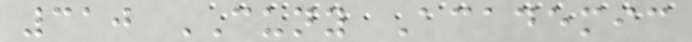310 CUNY Academic
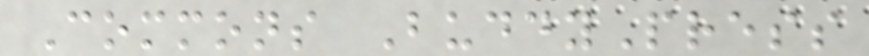Commons BuddyPress
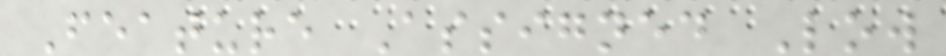Feature Assigned Low
